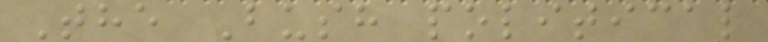The Bush political
